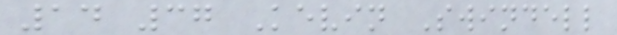14 37 Kevin Swindell
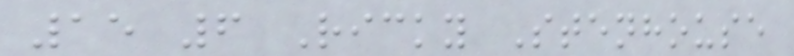15 6 Ricky Stenhouse
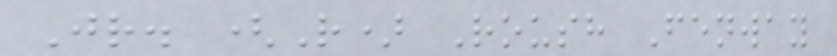Jr. (R) Roush Fenway
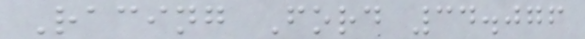Racing Ford 34.076
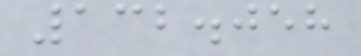132.058
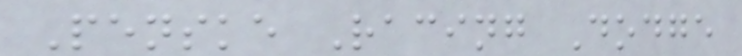Penske Racing Dodge
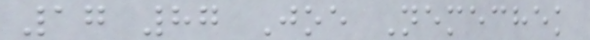17 87 Joe Nemechek
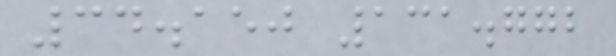34.150 131.772
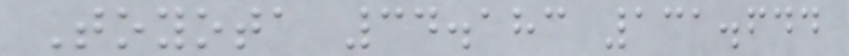Toyota 34.183 131.644
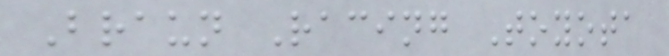Braun Racing Toyota
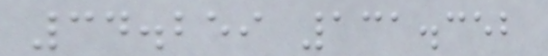34.259 131.352
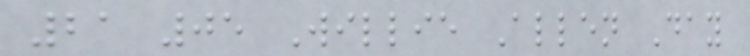21 05 Willie Allen Day
